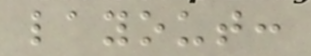layout:
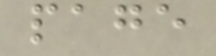page
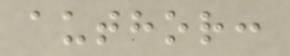author:
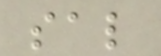sal
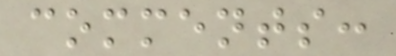comments:
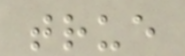true
